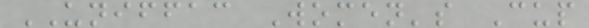UNIFFAC Women's Cup
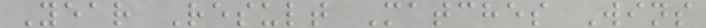Year Result Matches Wins
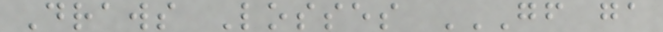Draws Losses GF GA
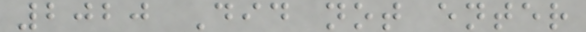2020 Did not enter
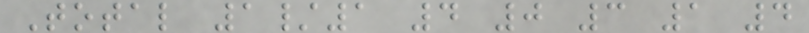Total 1/1 4 0 3 1 4
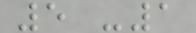5 -1
